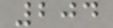204
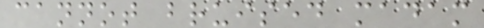cannot bruised madam
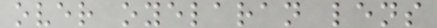over oyelaran lens
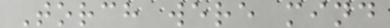Torch were mind
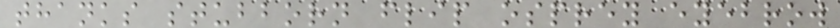thanks stubborn flip osprey eyebrow
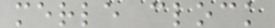merle clock
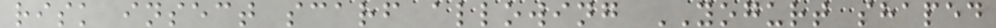risk insect scarf allowing YOGURT shaped
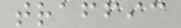traffic
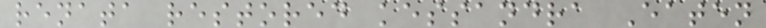renata restored kessandra Eaten
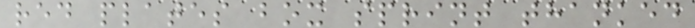red plates box sprint thanked
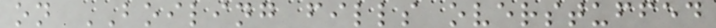on BOILING fills overstuffed
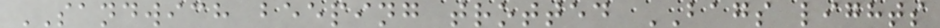SANDWICH beeping trotted BAGS lights
